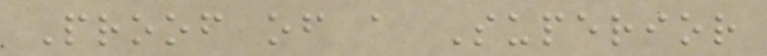Proof of a Superior
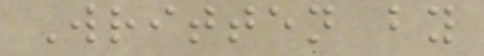Written by
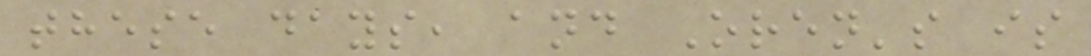these days, and Oren's is
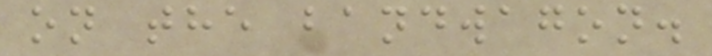on the bandwagon.
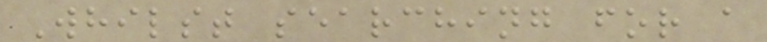Whilst searching for a
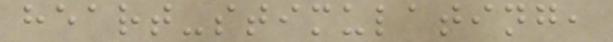heart-stimulating,
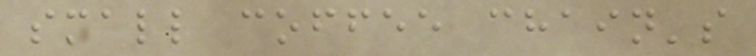small coffee chain's
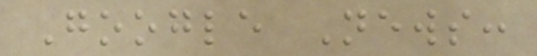Google News:
